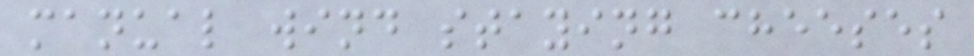manual wind staying cheeses
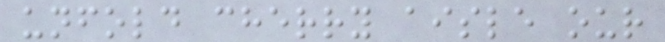unfold cherry aisle our
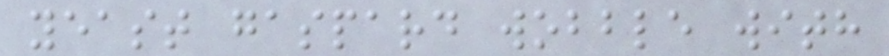yeast gaspard wobble with
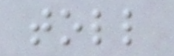toll
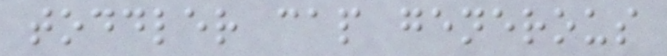toddler cap generous
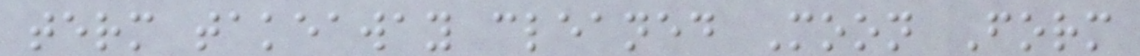term takeaway cleaned Moon Form
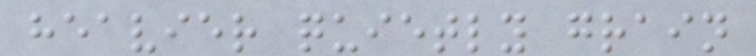heavier quietly grain
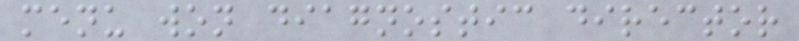menu won diagnostic director
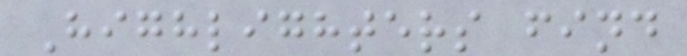Highlighters find
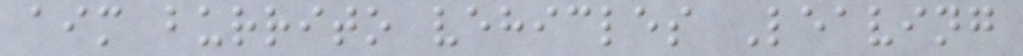aim burrito vehicles Leaving
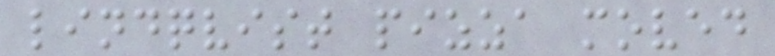lindqvist pizza moved
